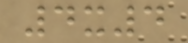4x4
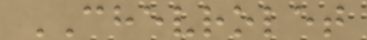CHEVROLET
